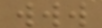www
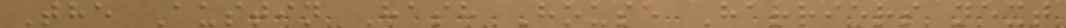The Austin Hash House Harriers next
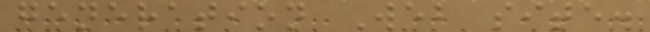generation Web site.
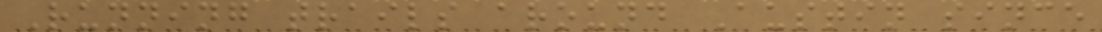Running trails around Austin since
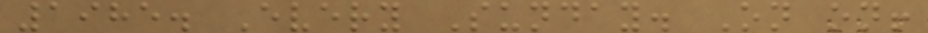1985. Every Sunday. On on!
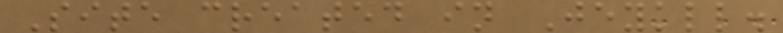Site created in Jeykll.
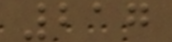217
